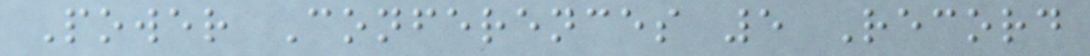Power Conferences 5 Record
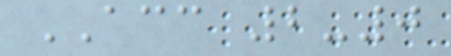ACC 2-0
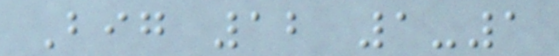Big 12 1-1
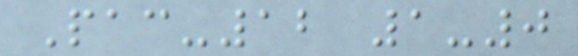Pac-12 1-0
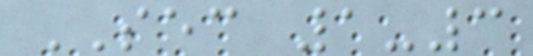SEC 1-3
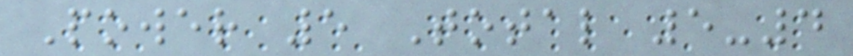Power 5 Total 5-4
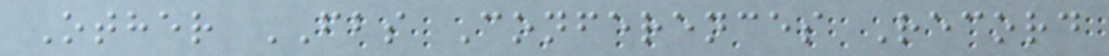Other FBS Conferences Record
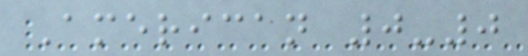American 0-0
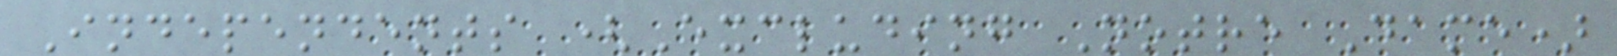Independents (Excluding Notre Dame)
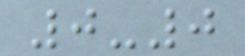0-0
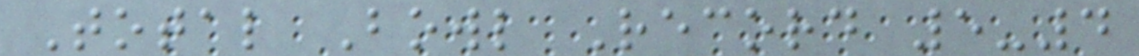Total Bowl Record 5-4
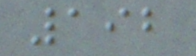192
